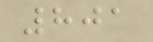801
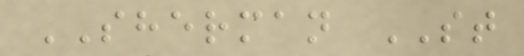SHERMAN ST
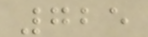725
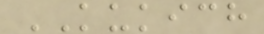KUKICH
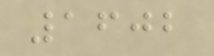1602
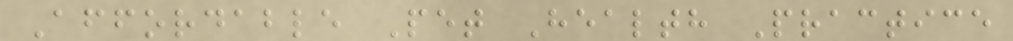Affordable Pet Health Practice
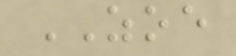ZOE
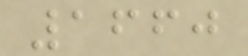1660
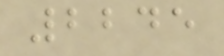2245
